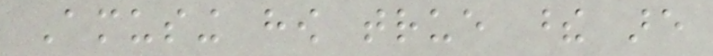Amusing how true these are
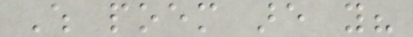Which poem are you?
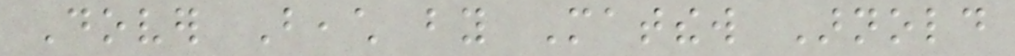Dover Beach by Matthew Arnold
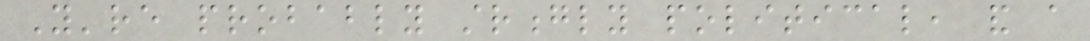You're probably strongly political, and a
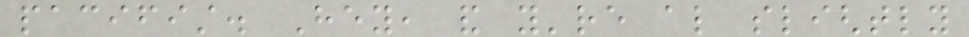pacifist. Hey, and you're also slightly
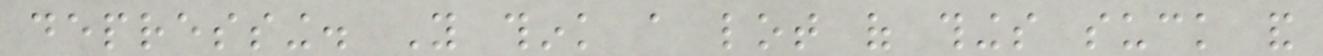depressing. You think a lot of things suck and
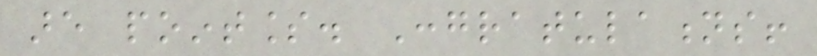are pointless. Congratulations!
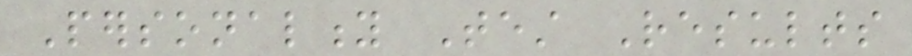Personality Test Results
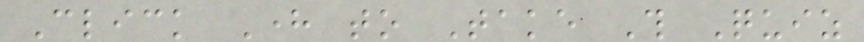Click Here to Take This Quiz
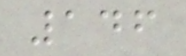146
